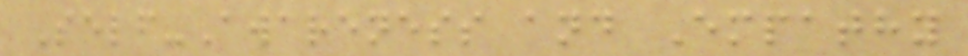Self-Awareness and Empathy
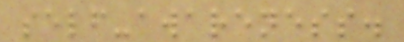self-awareness.
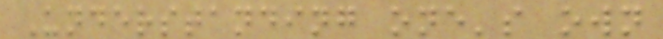Understanding one's own
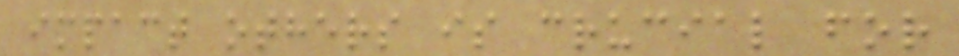impact others is crucial for
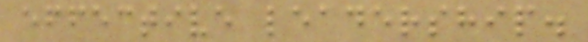effective leadership.
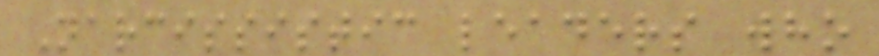Narcissistic leaders who
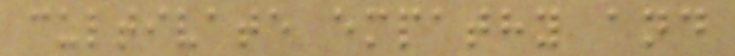cultivate empathy and
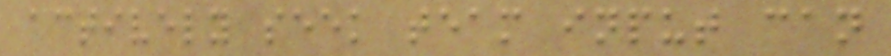actively seek team input can
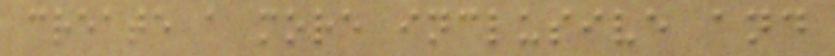create a more inclusive and
